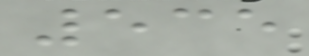535
